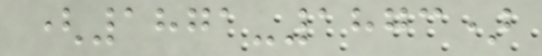(1871-1873)
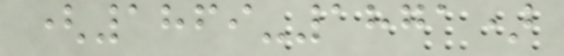(1869-1871)
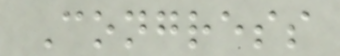Congress
